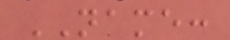NAME:
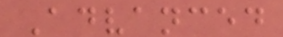Advanced
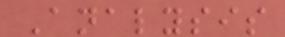Analysis
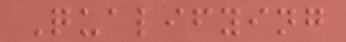Qualifying
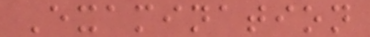Examination
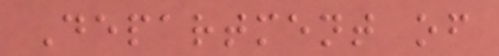Department of
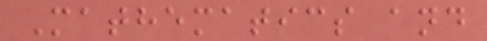Mathematics and
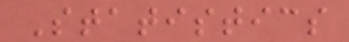Statistics
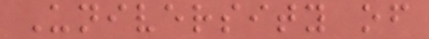University of
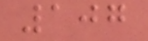107
